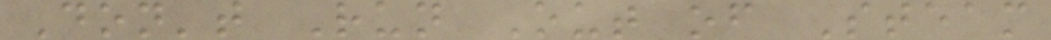Don't Run Out of Steam
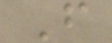F
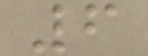6
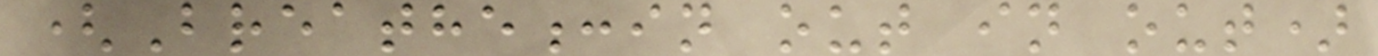(Breathe:in out in out)
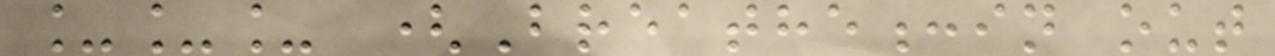___ (Breathe:in out
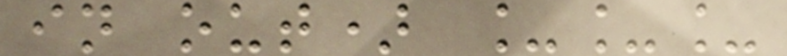in out) ___
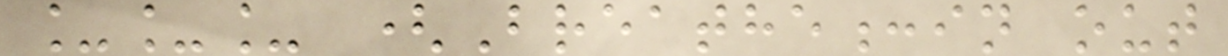___ (Breathe:in out
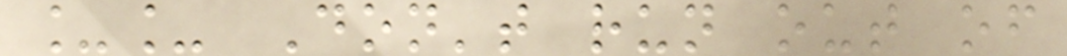__ Don't run out of
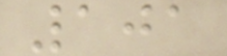101
